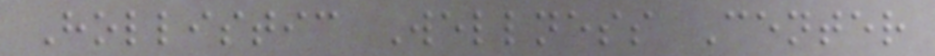Hollistic Wellness Center
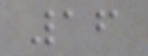16
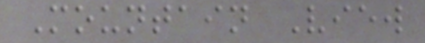Mountain View
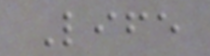Life
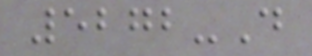5272-D
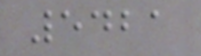5421
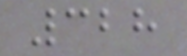328
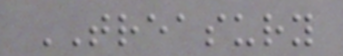TREASURY
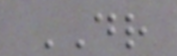DR
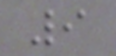9
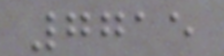7715
